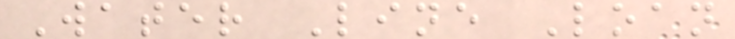Water Line Loan
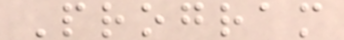Program
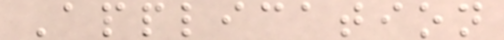Application
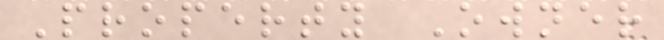Property Owner
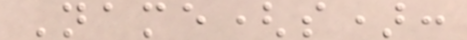Name(s):
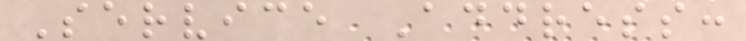Service Address:
